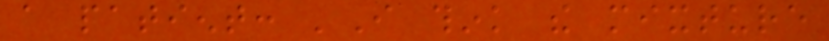a patient: 'I think the mixture
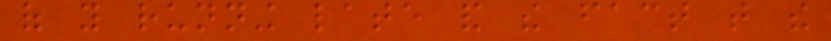of you running late and the fact that the
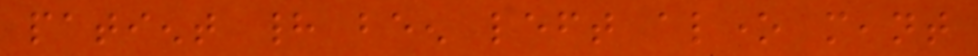patient had been left alone meant
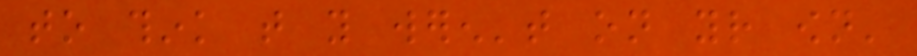to think that you weren't on your own'
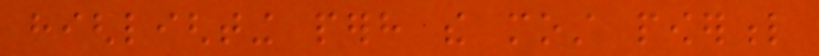highlighting perhaps the most powerful
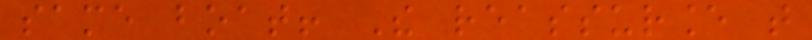same boat! The reassurance that
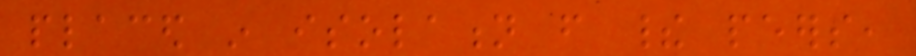placed in isolation from their peers,
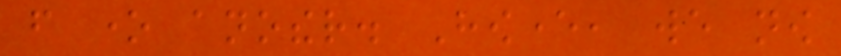from one another. However, we now
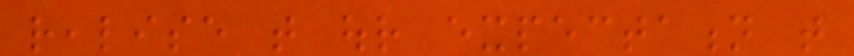realise that our expectation that
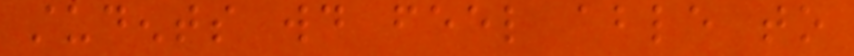students would feel able to
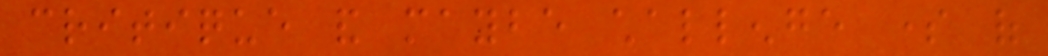critique and maybe challenge some of
